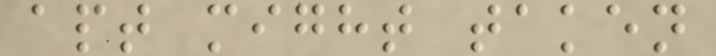apt might taken
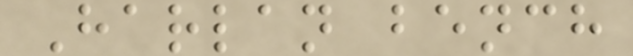Harlan bench
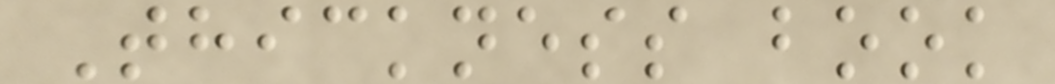Thickness book
